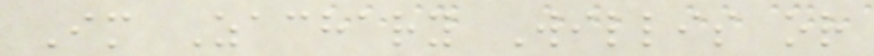Im Zachary Willis or
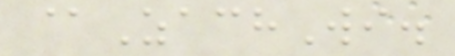@ZachWi.
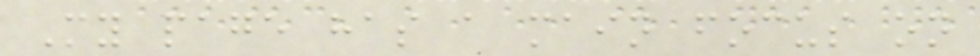My page has a main focus on
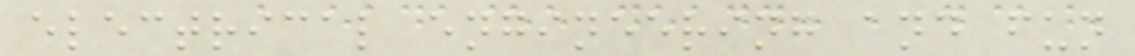electrical engineering and fun
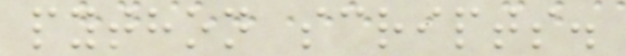python scripts.
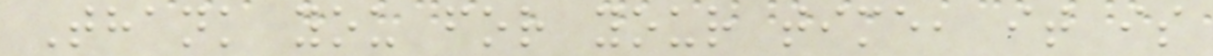Thank you for your time, it is
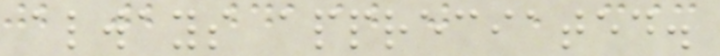always appreciated.
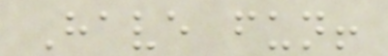Have fun!
